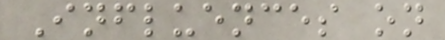Influences on
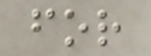for
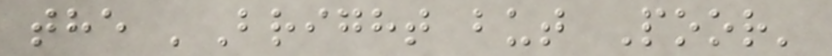the 'Bright but Poor'
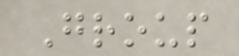Group
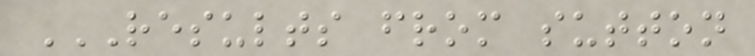RESULTS FROM SUTTON
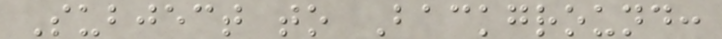Subject to Background:
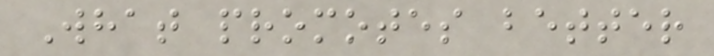What promotes better
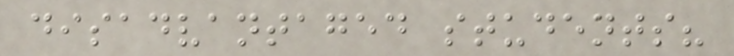disadvantaged students?
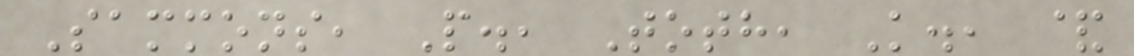Sammons, P., Toth, K., &
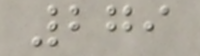279
